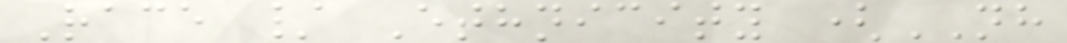Race / Ethnicity (NH
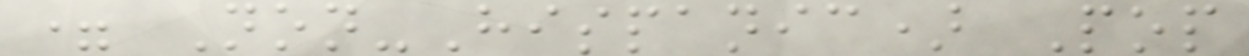= Non-Hispanic) Pop
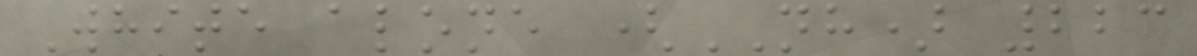White alone (NH) 223
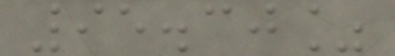95.30%
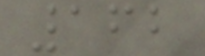162
